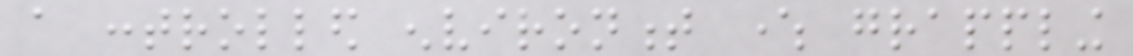a controlled environment where grappling
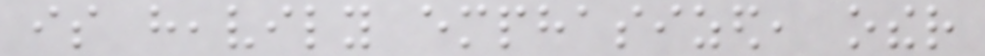is heavily emphasized, other
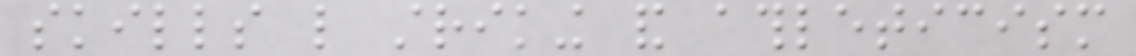skills like striking and athleticism
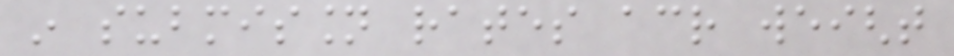in submission rates across weight
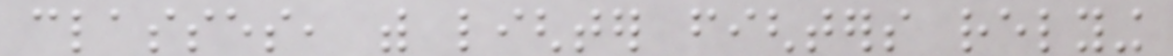classes, with lighter fighters relying
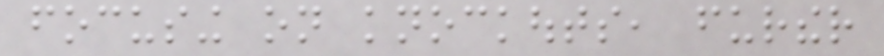focusing on knockouts, further
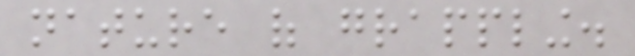nature of grappling.
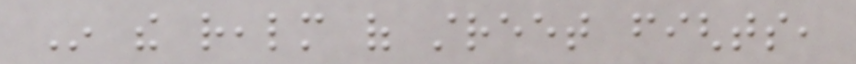In the realm of street fights,
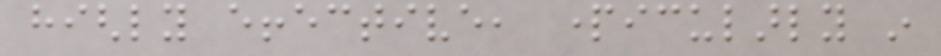highly effective, particularly in
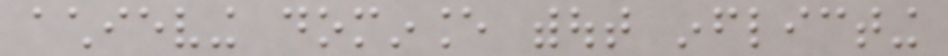achieving dominance without inflicting
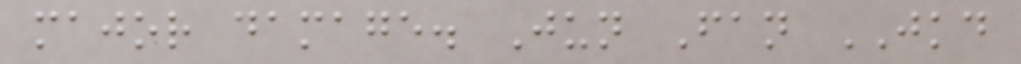major damage. Jun Fan JKD
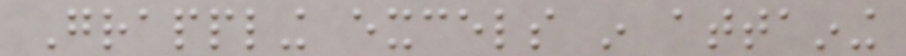Grappling excels in attaining
